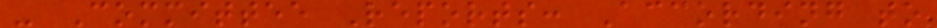- Committee Reports: According to
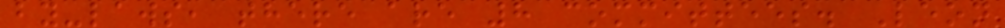by-laws, there are 8 committees. Leon
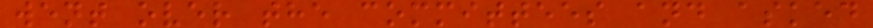went over the committees and asked
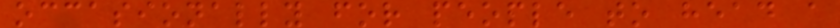occasionally for people to head a
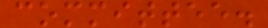committee.
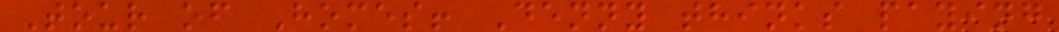Tour of Homes! Denny thinks paying
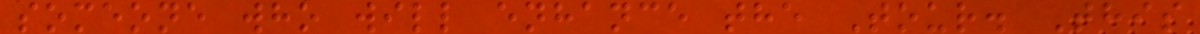someone who will enhance the Tour. This
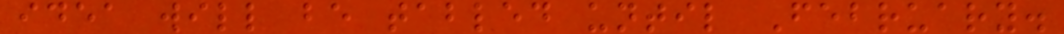idea will be tabled until February.
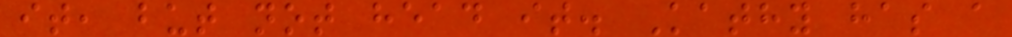it, but not head it. Kathy has a
